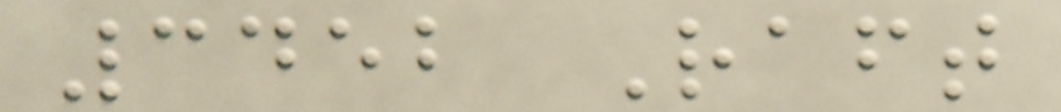3452 Raft
